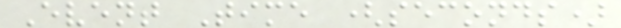Event Time (seconds)
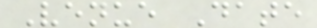Venue Date
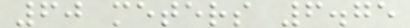60 meters 6.75
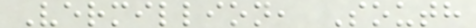Vermillion, South
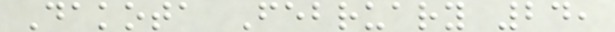Dakota February 24,
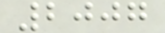2007
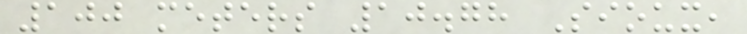100 meters 10.78 Sioux,
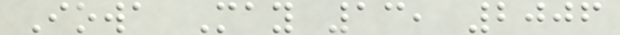Iowa May 13, 2006
